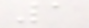1
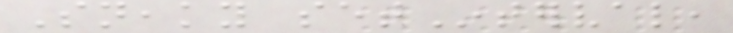Sneaky setInterval,
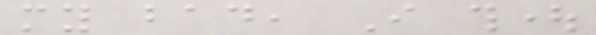my bad, I thought
